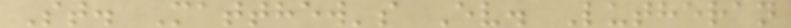St. Matthew's Ev. Lutheran
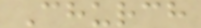Church
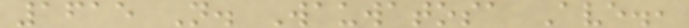1615 N. Wauwatosa Ave.,
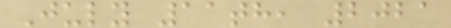July 11th, 2021
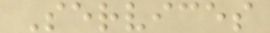Services
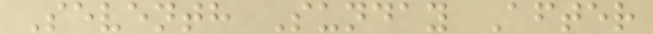Seventh Sunday After
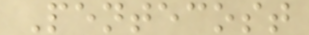Pentecost
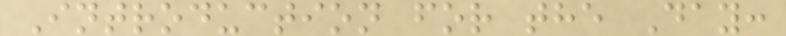Introduction for the Day:
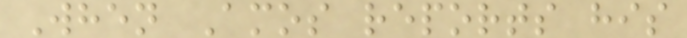When Amos reports his
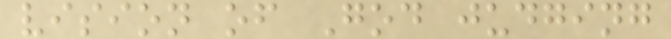vision of God judging
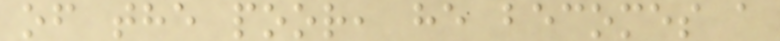of the poor, he becomes a
